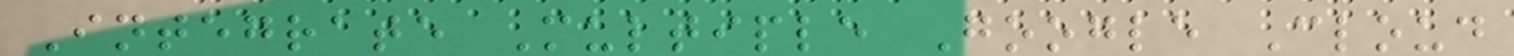Integrate Multiple Google Cloud
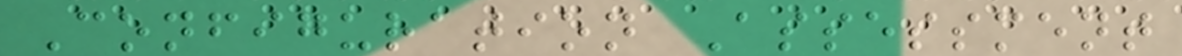Configuration Assessment
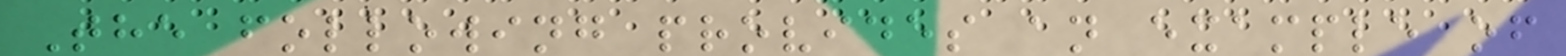The following provides an example of
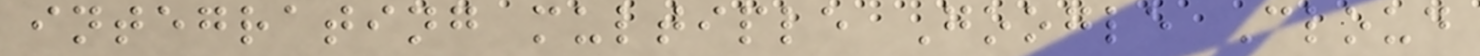integrating multiple Google Cloud
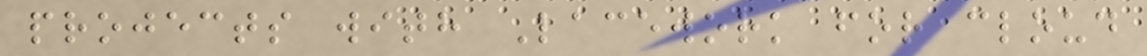projects with Lacework for cloud
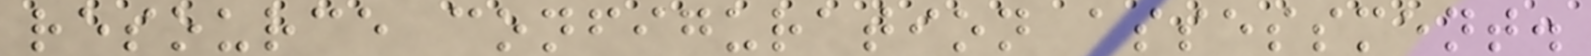resource configuration assessment.
